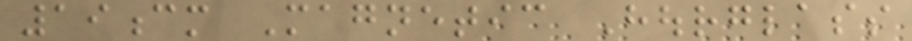19cm Magnetic Hourglass
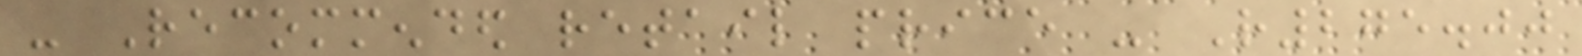- Recommended retail price - R275.00
